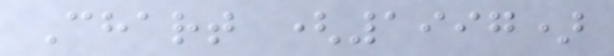Chart (1997)
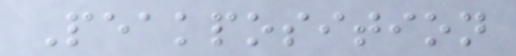Peakposition
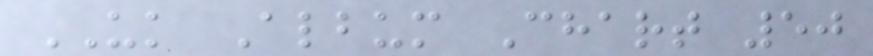UK Album Chart 50
